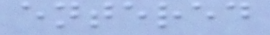entered
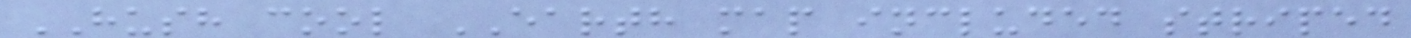HUSH cool EARTH map included striped
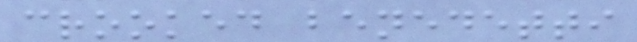crooked benedetti
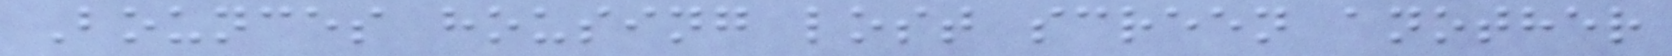Bounces housing lost screen another
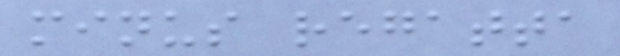minus regatta
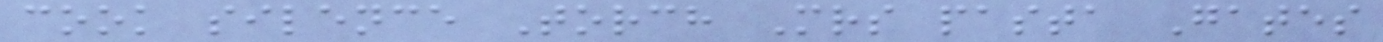cook silence Torch Mrs pasta Gates
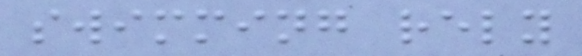swimming rely
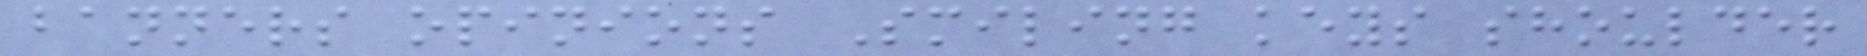banners opinions Smiling keys shoulder
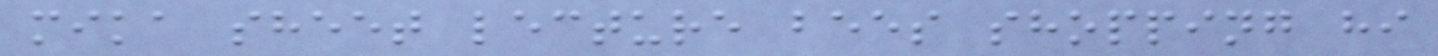mika sheet lecture bees shopping hi
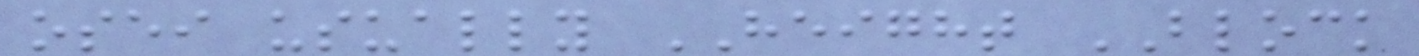osei usually HEIGHT BLOCK
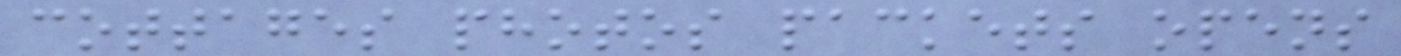cottages photos packets opens
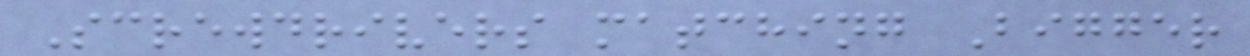Screwdrivers matching Bigger
